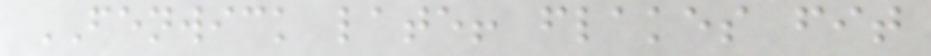FENWICK late! flakes fit
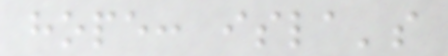hope: isla's
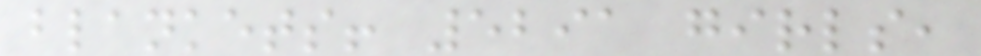blankets! 5291 girls,
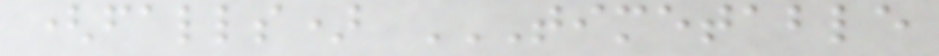(falls) TIMETABLE
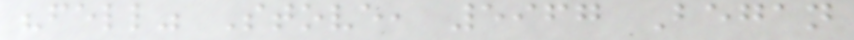"fell" Stove, 5967 Began
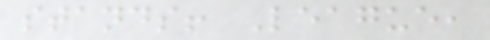stands! League,
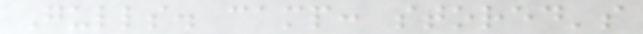Gulls. camp: stored's
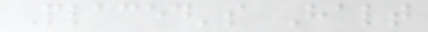Placed's Halt
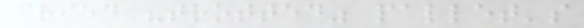fried "trotted" pallet's
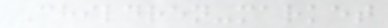Children-market
